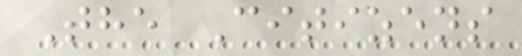The Citizens
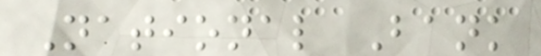National Bank
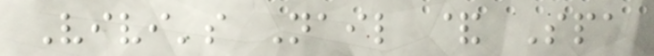Vivi's Nail & Spa
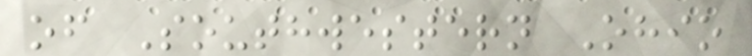of Southwestern Ohio
